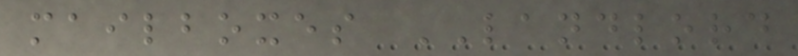mailboxes LANDLORD
